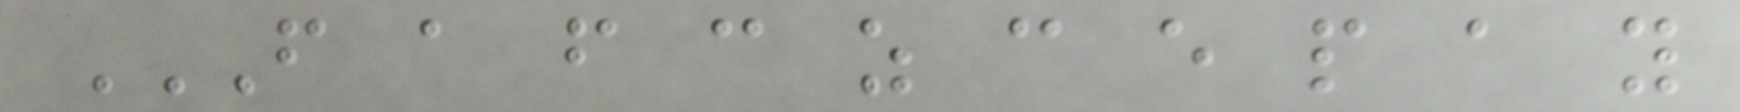F A F C Z C E P A Y
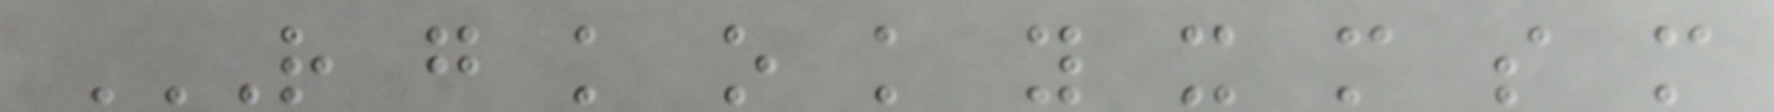R G K O K Y X M S M
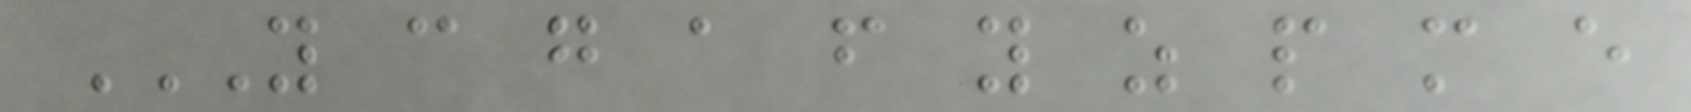Y C G A F Y Z P M E
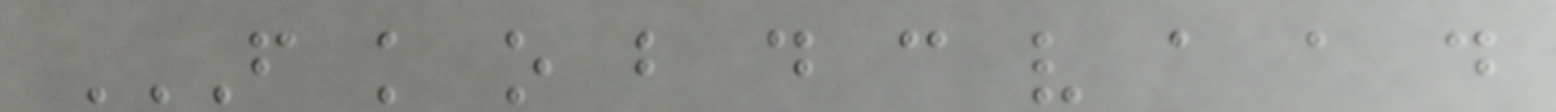F K O B D C V A A D
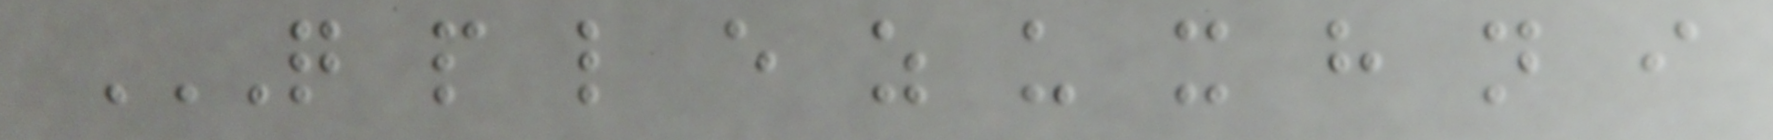Q P L E Z U X H N I
